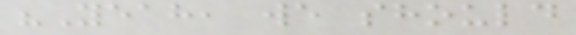"Yeah, we should
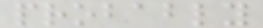probably
